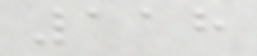118
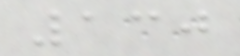130
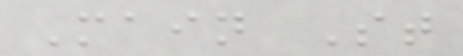Main St
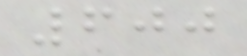600
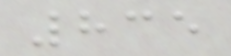835
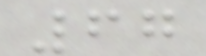67
